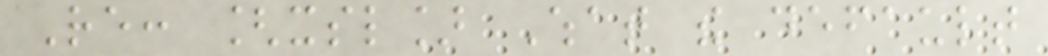Re: [xsl] What the default
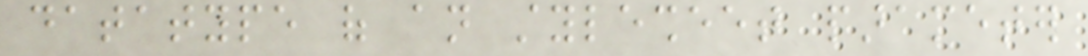datatype of an stylesheet parameter
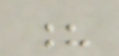?
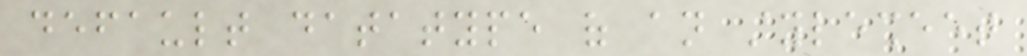default datatype of an stylesheet
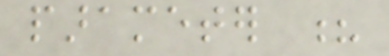parameter ?
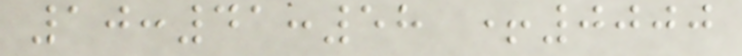10:41:58 +0000
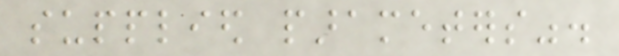supplied parameters".
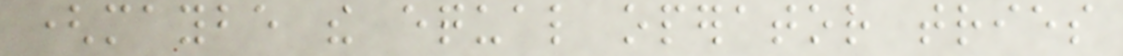(maybe the equal operator tries
